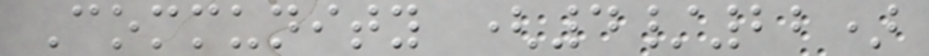Community (4/22)
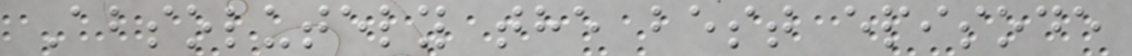Absolutely the best episode
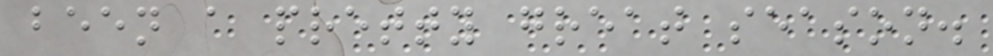been a pretty great season.
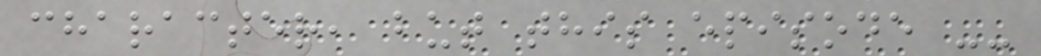character, but this episode --
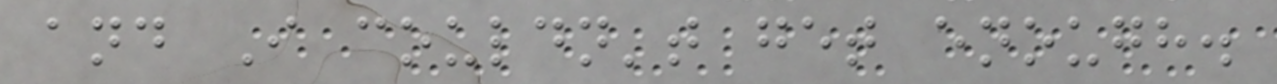and I couldn't get enough.
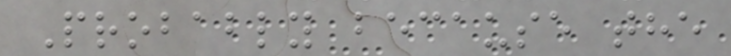Probably because the
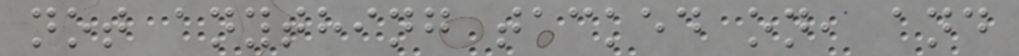not anything tacked on, and
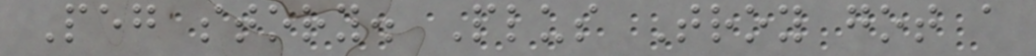Peg story. Plus Troy got a
